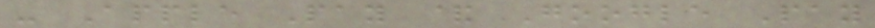- Apple Pay & Google Pay
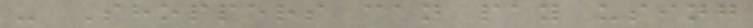- Shoppers can pay using
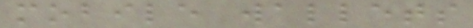mobile wallets
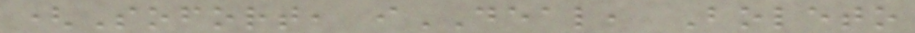(Sofort, iDEAL, Boleto
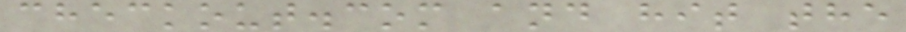checkout.com and hit the
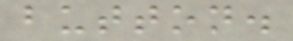button.
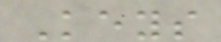Keys
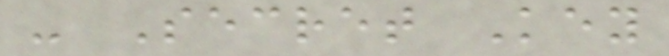- Secret Key
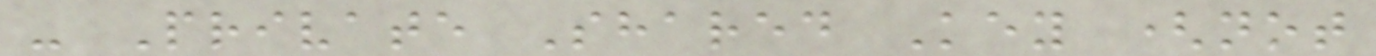- Private Shared Key (not
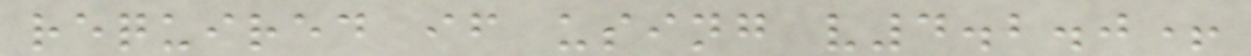required if using v4.2.0+
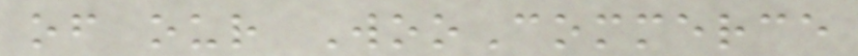of our WooCommerce
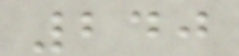240
